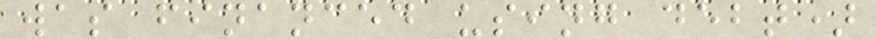was financed using debt)
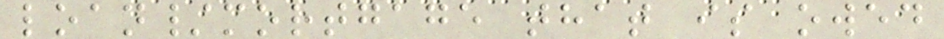loan/mortgage that is owed
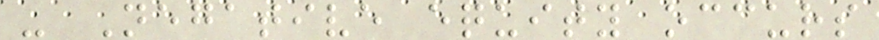- Negative equity occurs
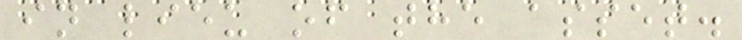in lieu of the asset.
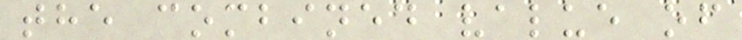the combined value of
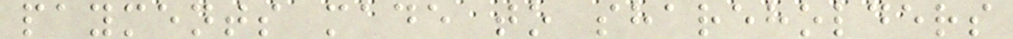payments made to shareholders
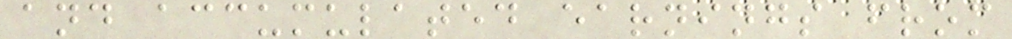and accumulated earnings from
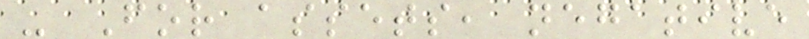- For assets, negative
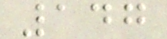147
